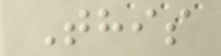This
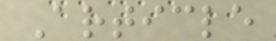Article
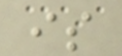is
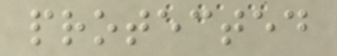protected
